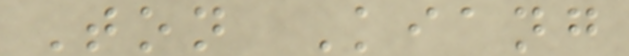Ton Kiang
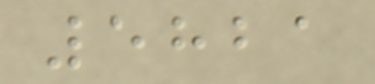5821
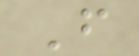F
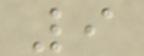9
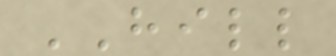HILL
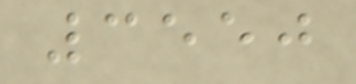3550
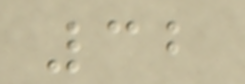32
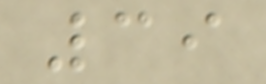39
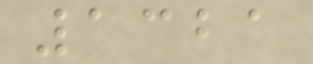1321
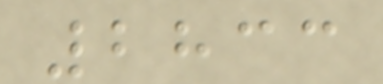2833
